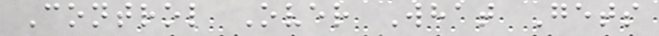Control Over What Gets
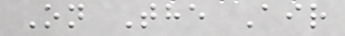On The Air
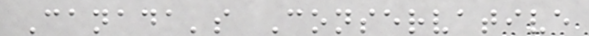Canada's Conservative
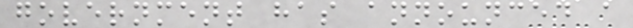government has announced a
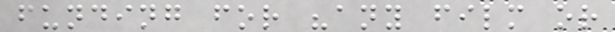funding for "any film or
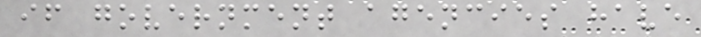if government agencies have
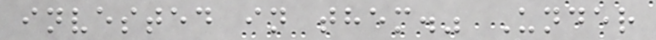invested in them." Under
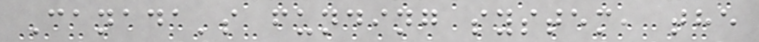Canada's funding system, the
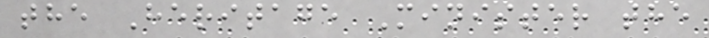the Heritage Minister the
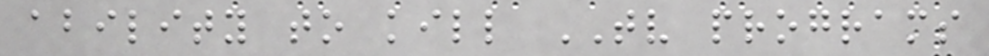ability to kill TV programs
